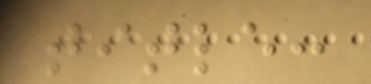title:
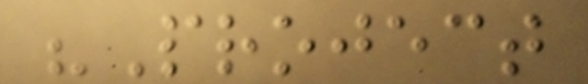"Project
